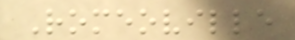Romeoville
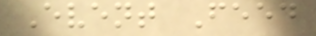Event Feed
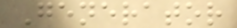Generator
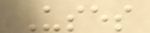Uses
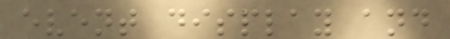event display and
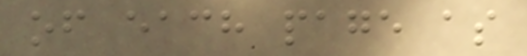of each page as
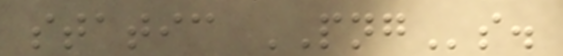static PNGs.
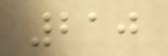210
